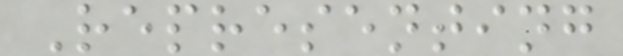Representing
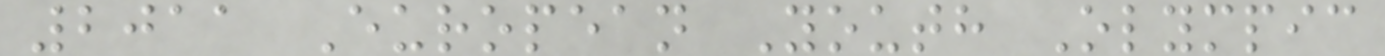2011 European Youth Olympic
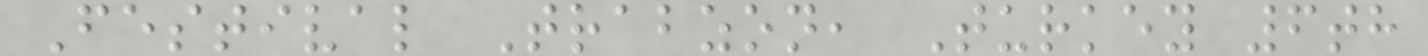Festival Trabzon, Turkey 6th
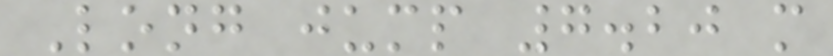Long jump 7.20 m
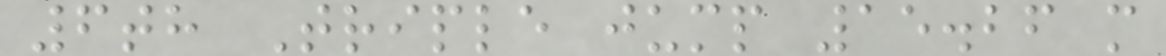6th Triple jump 15.26 m
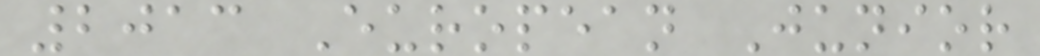2013 European Junior
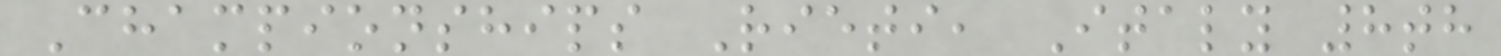Championships Rieti, Italy 8th
